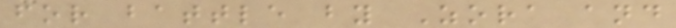for battle by Zora and
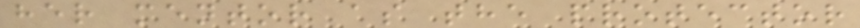her mentor as the protector
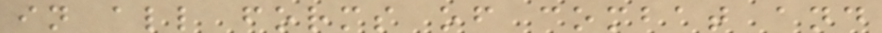in all forms of combat and
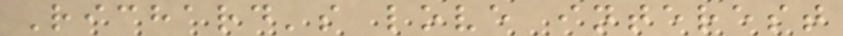Richard's love interest
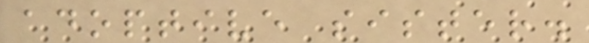adoptive sister.
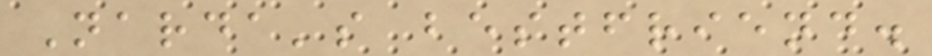Narda's bestfriend.
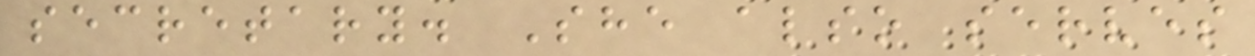secretary. She also serves
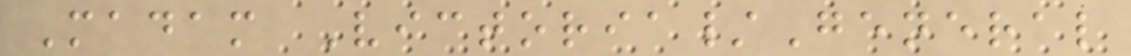Madam Victoria/General
